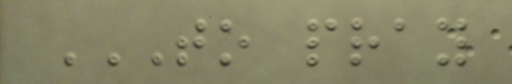TO PRAY
